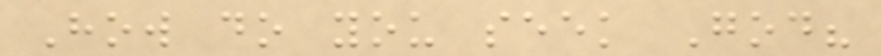How do you seek God?
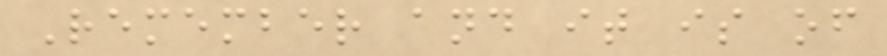Remember and it is of
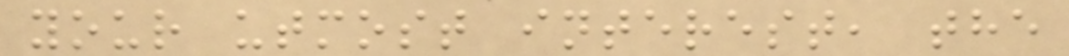your utmost interest, the
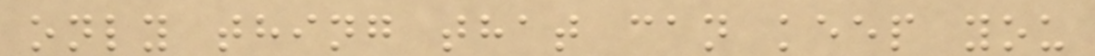only thing that can keep you
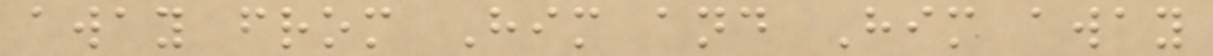away from Him and Him away
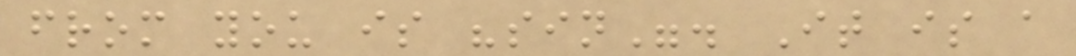from you is "sin". It is a
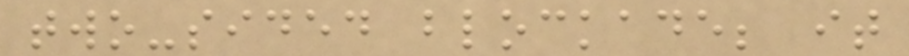two-sided blockade; it
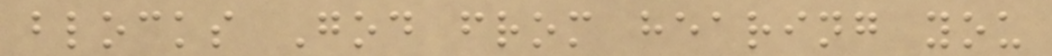blocks God from hearing you
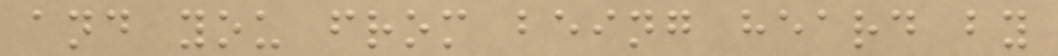and you from being heard by
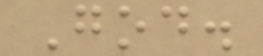God.
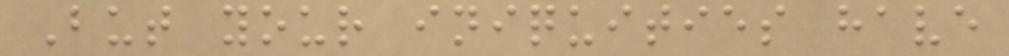But your iniquities have
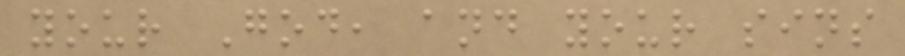your God, and your sins
